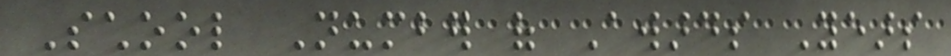School Number of Awards Years
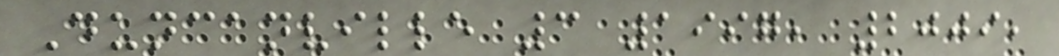Duncanville 3 1997, 2009,
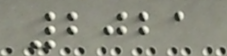2021
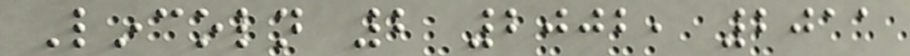Lincoln 2 2002, 2011
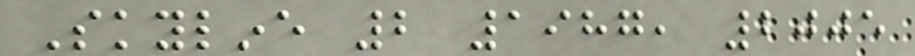Skyline 2 1987, 2005
